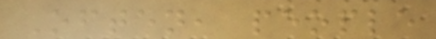Often, people
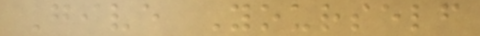Give Yourself
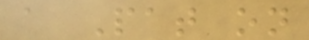a Pat on
